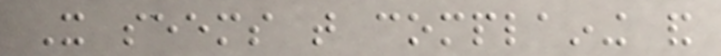It seems that complaining and
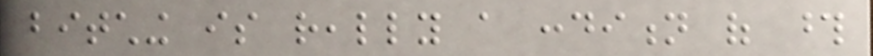bitching is really a condition of those
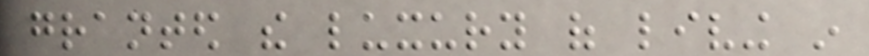granted the luxury of living in
